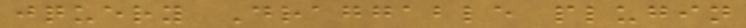jquery Draggable plugin
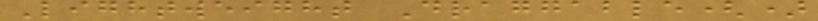Lightweight Draggable()
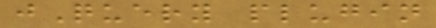jQuery plugin
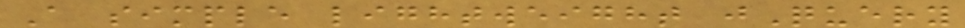A simple lightweight jQuery
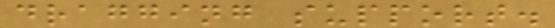dragging support.
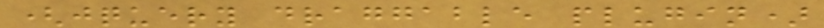(jquery draggable plugin)
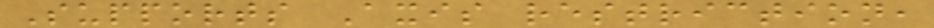Supports Axis restriction,
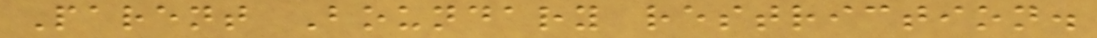Parent Boundary restriction.
